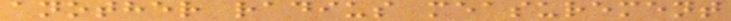another radius measurement
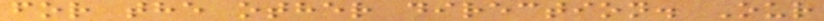for the other direction. Our
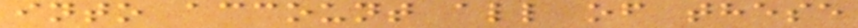into account all of these
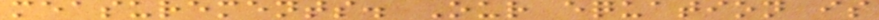measurements. Our equation is
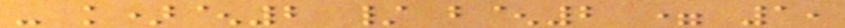- k)^2 / b^2 = 1,
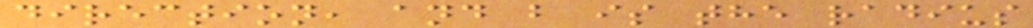direction, and b is the radius
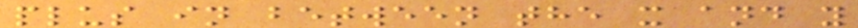plus in between the x and y
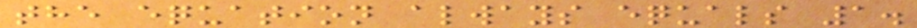the equation always equals 1.
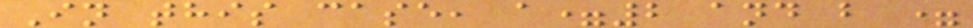In this case, a=2 and b =
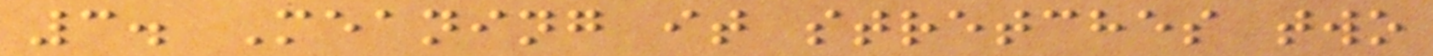3. Meaning it stretches two
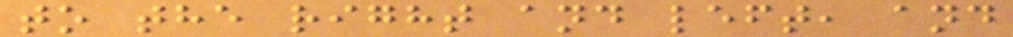to the right and left, and
